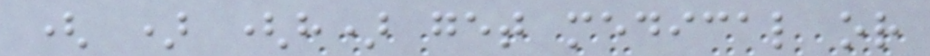( ) (h) get medical or
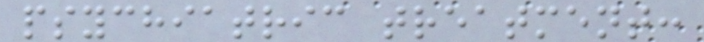psychiatric treatment:
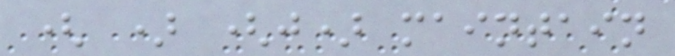( ) (j) maintain
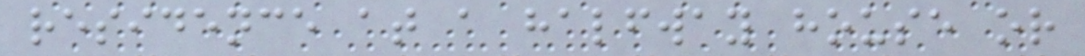residence at a halfway house or
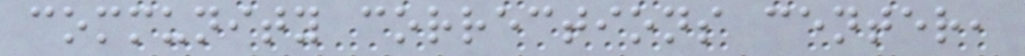community corrections center,
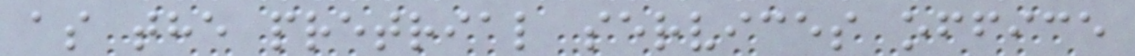as the pretrial services office
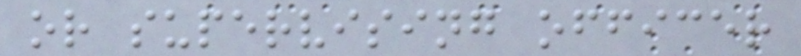or supervising officer
